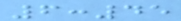6:45
